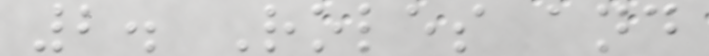2. Roles and
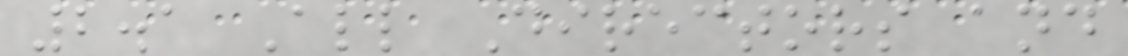2.1 All Directors and
